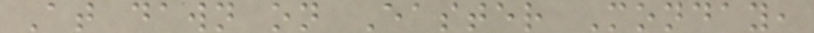At dawn on Easter Monday,
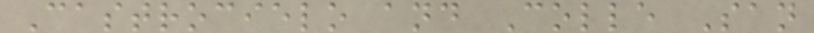Castrocielo and Colle San
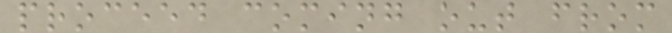proceed coming out from
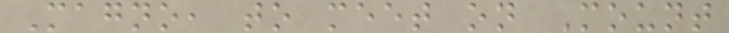Magno, to meet on Mount
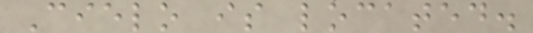Cielo is located.
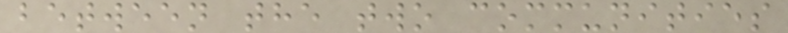between the two communities
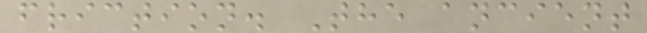friction. The ancient
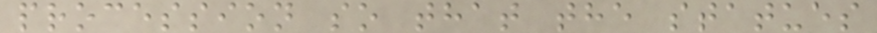procession so that the statues
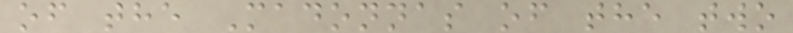of the Madonnas of the two
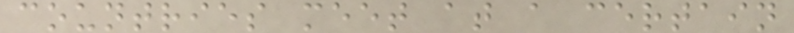countries meet at a certain
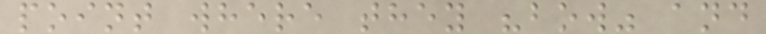point where they "bow" and
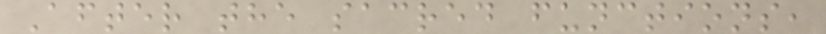After the sacred functions,
